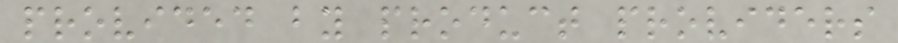provided by product providers
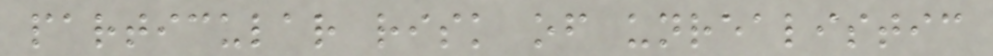particular risk of unrealistic
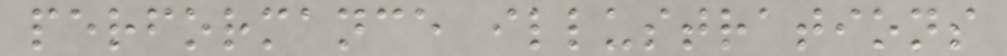performance illustrations
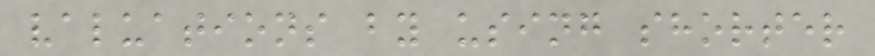valuations by using shorter
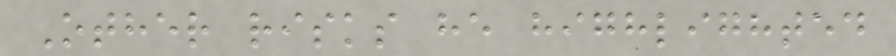Other risks he highlighted
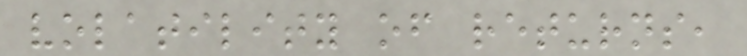volatility of returns,
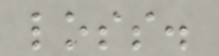loss.
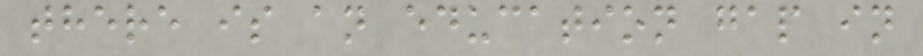there is an education gap in
